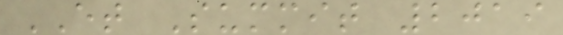ET Summit 2019
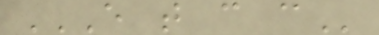E T C C
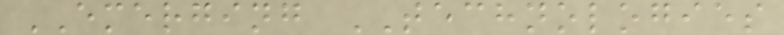EMERGING TECHNOLOGIES
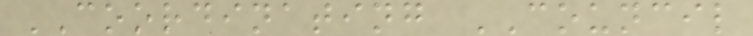COORDINATING COUNCIL
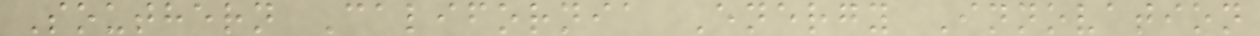Southern California Energy Innovation
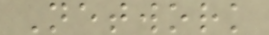Network
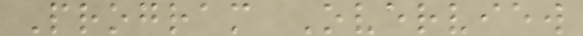Program Overview
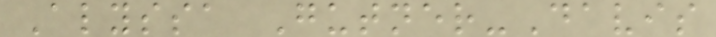Alyssa Gutner-Davis
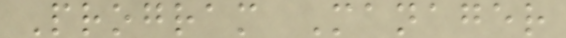Program Manager
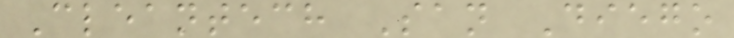Cleantech San Diego
